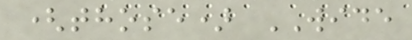(those) WIDE
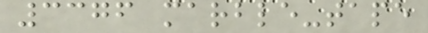3376 marble-tape
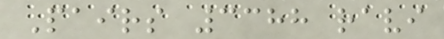Pairs 3388 ravi
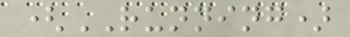(RUNNING)
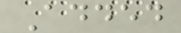Added
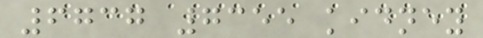6737 7355 kidney
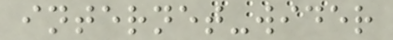internet-wider
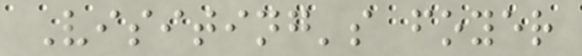Visiting's foyer
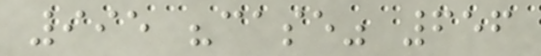995 "case" 656
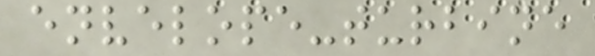envelope-turbine
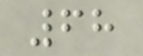68
